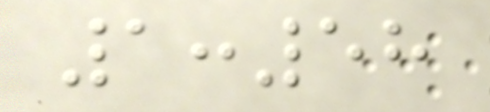1:58
